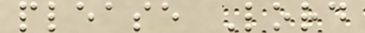please Lord
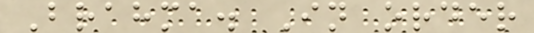Brahma. In order
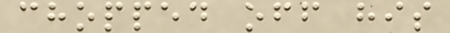chopped off his
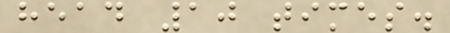head 10 times.
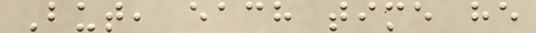But, each time he
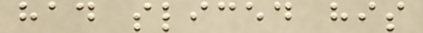had sliced his
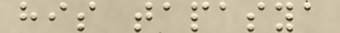his tapasya
